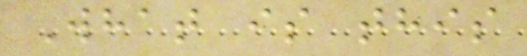What is this
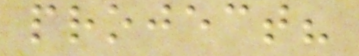project?
